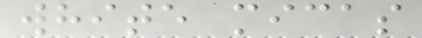white micas
